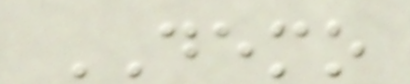DEMO
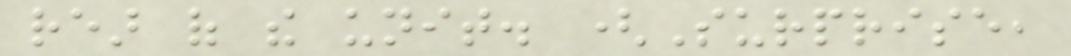rear of the unit. (Surprise,
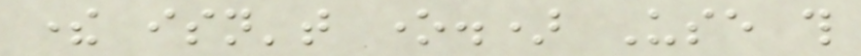there isn't one.) Use this
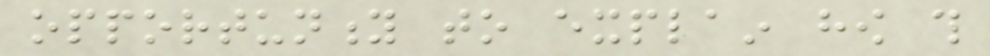opportunity to explain how this
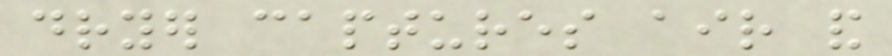dryer captures air and
